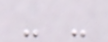- -
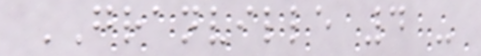GRANVILLE 4 -
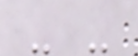- -
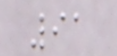91
